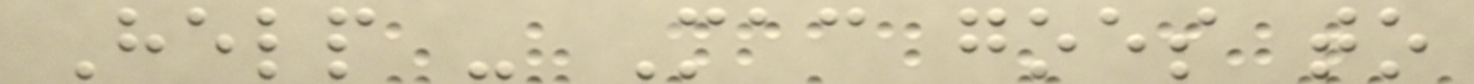Help - Mac goes to
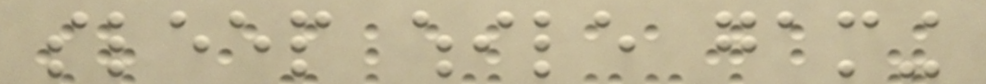sleep while gaming
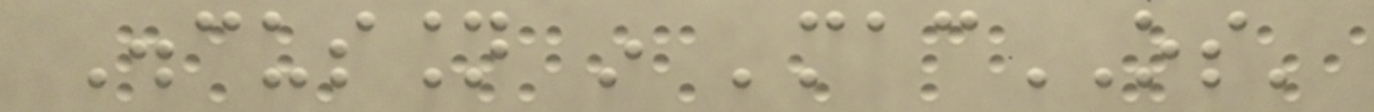Discussion in 'macOS'
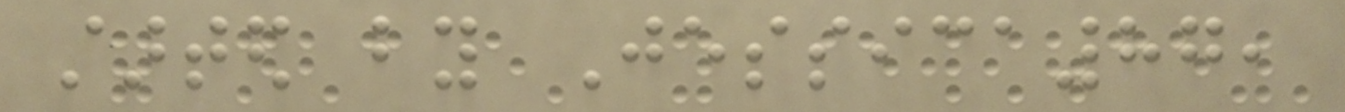started by Jessica87,
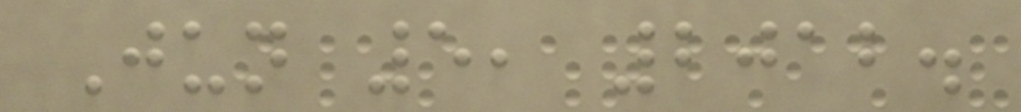Jun 5, 2012.
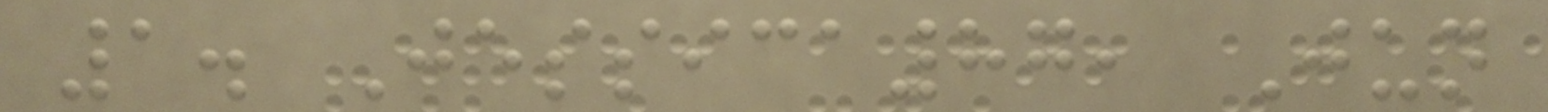1. Jessica87, Jun
